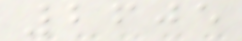2605
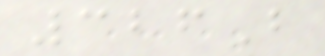326B
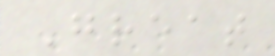Great
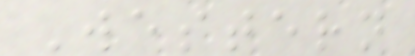Western
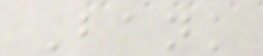Bank
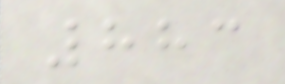883
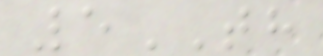5TH
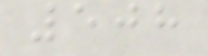508
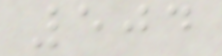504
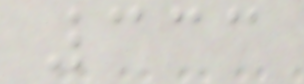333
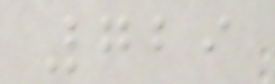729
